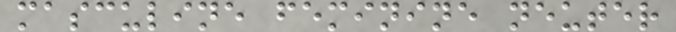masculine feminine neuter
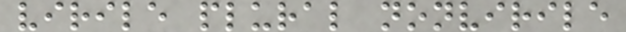virile plural nonvirile
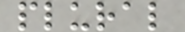plural
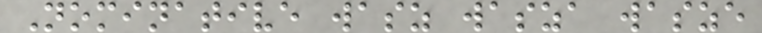Nominative wasz wasza wasze
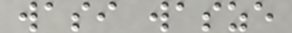wasi wasze
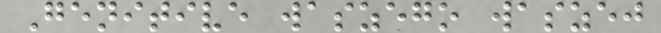Genitive waszego waszej
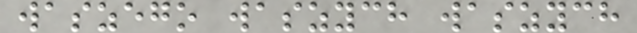waszego waszych waszych
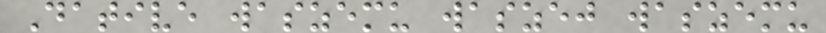Dative waszemu waszej waszemu
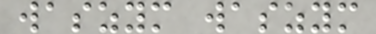waszym waszym
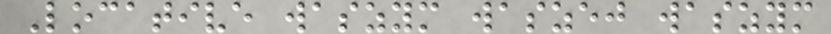Locative waszym waszej waszym
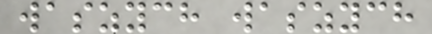waszych waszych
